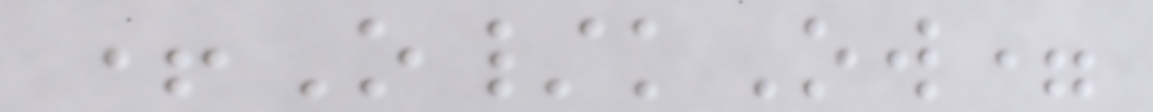+O/kOw=
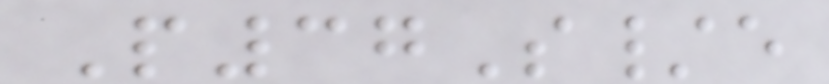P37S/e
